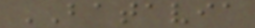BATAVIA
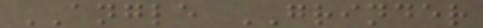ANGLE GRINDER
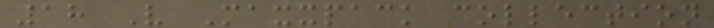18 V Maxxpack collection
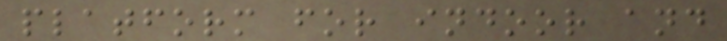platform for indoor and
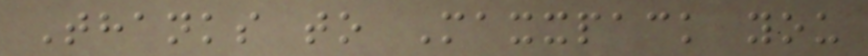Thanks to Maxxpack you
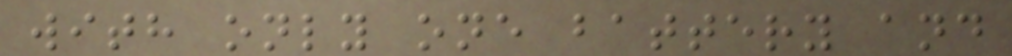with only one battery and
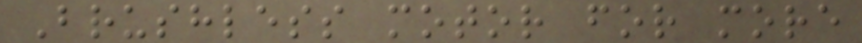Brushless motor for more
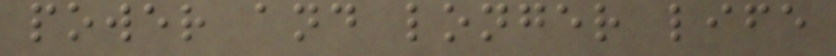power and longer life
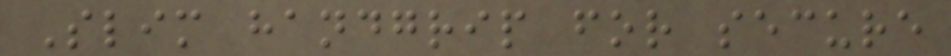Slim handgrip for secure
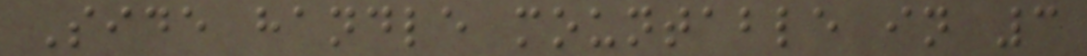Side handle mountable in 3
